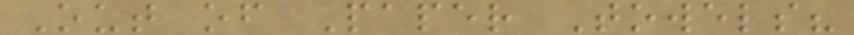Out of Paper Towels?
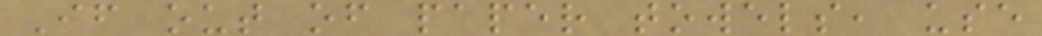If out of paper towels, use
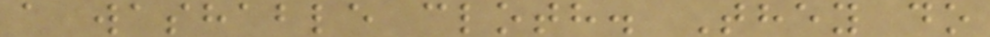a washable cloth. They do
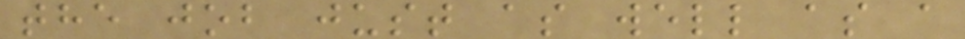the job just as well as a
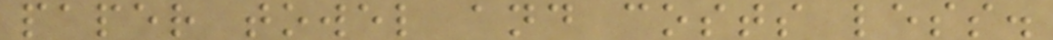paper towel and costs less.
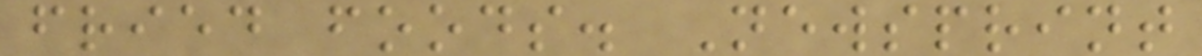fried foods. Newsprint
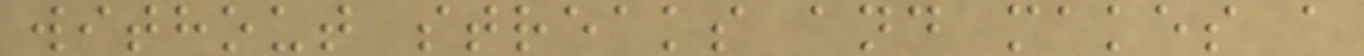without streaks and makes a
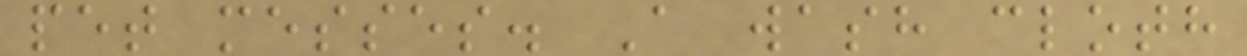pet messes. A wash cloth
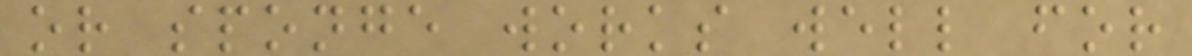or sponge works well for
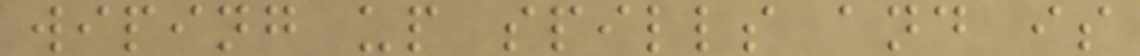wiping up spills and is
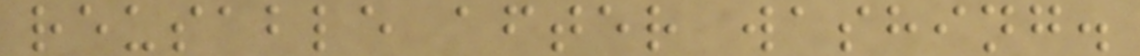reusable after washing.
